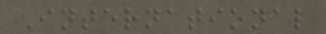International
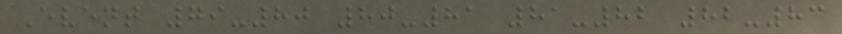Event 79-80 80-81 81-82 82-83
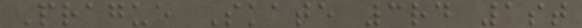Prague Skate 3rd 1st
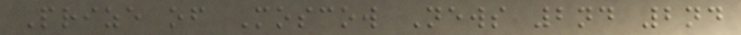Prize of Moscow News 2nd 2nd
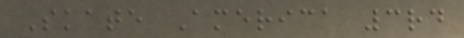Skate America 3rd
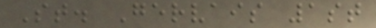St. Gervais 1st
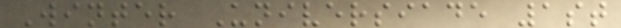Winter Universiade 1st
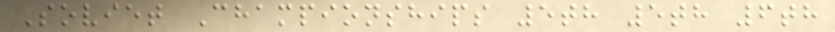Soviet Championships 5th 5th 6th
